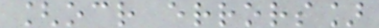[ocr errors]
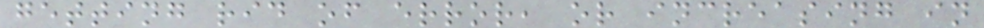getting rid of error, or increasing in
